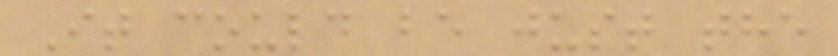It could be just the
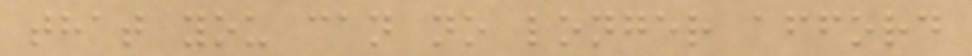that you can no longer afford
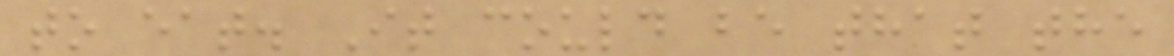to eat. It could be that the
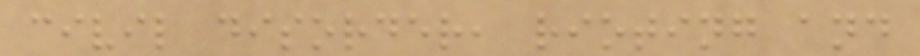civil disorder, rioting and
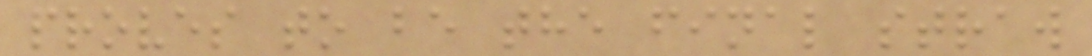proves to be the final straw
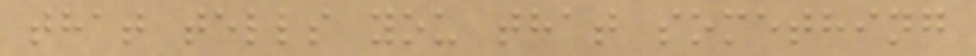that tells you that something
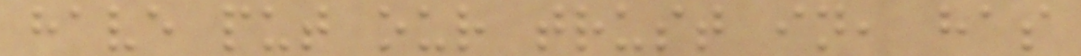have put our trust in, has
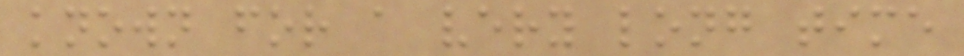known for a very long time
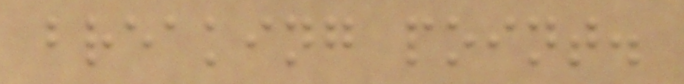breaking point.
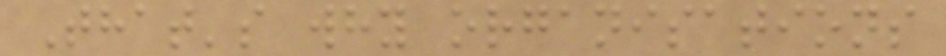That's why organisations
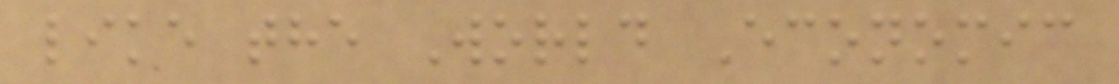like the World Economic
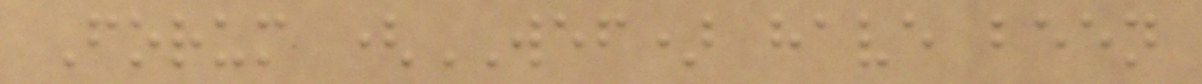Forum (WEF) have been
